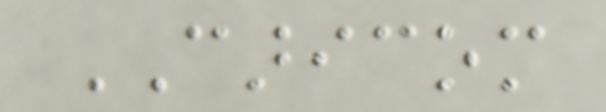CARICOM
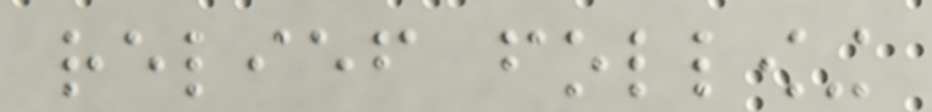relief following
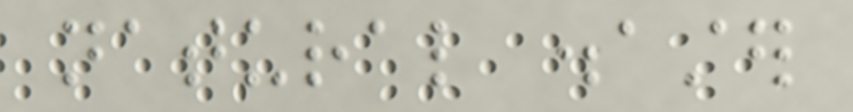natural disaster
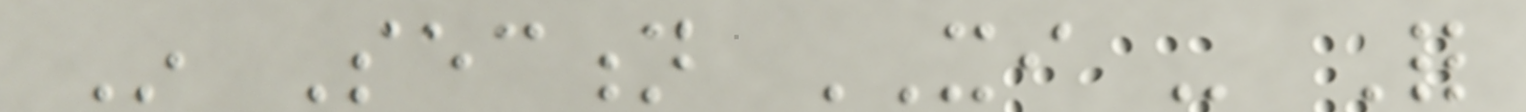In Section XI - For
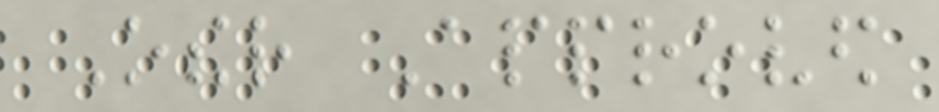Other Approved
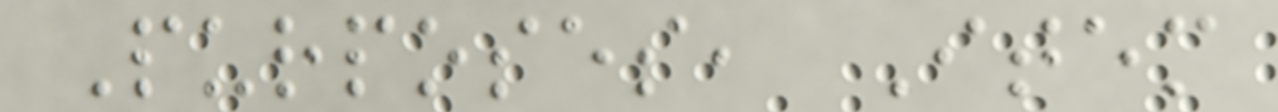Purposes, Item
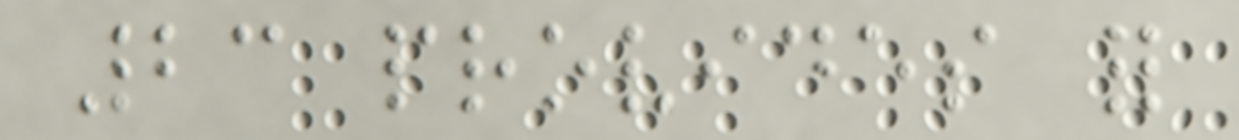23 provides for
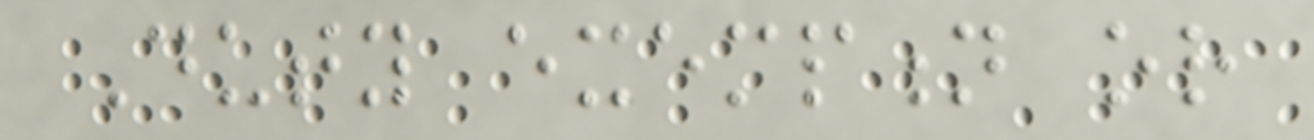Duty exemption or
